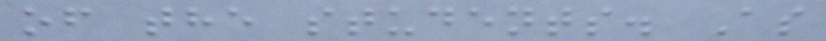of the students. As
